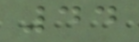44
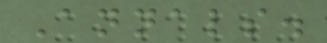Annals.
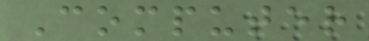Computer
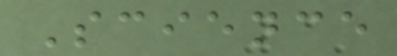Science
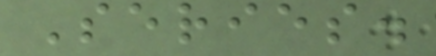Series.
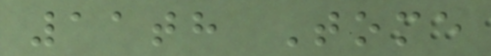11th Tome
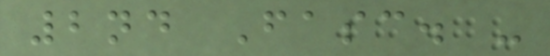2nd Fasc. -
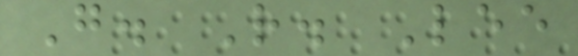G. R. Lee
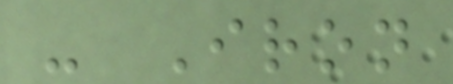- Iron
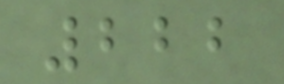222
